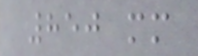850 mm
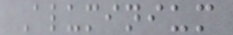Aluminium
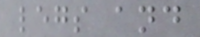legs and
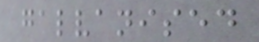galvanised
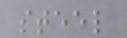steel
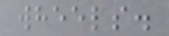wheels.
